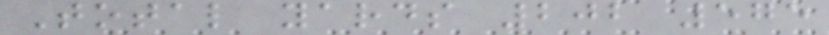Total yards 202 575
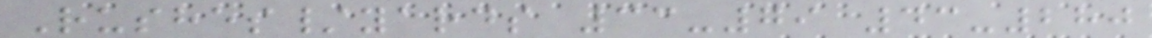Rushes/yards 33-79 43-280
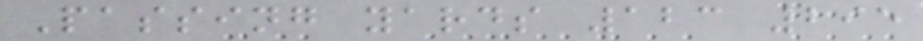Passing yards 123 295
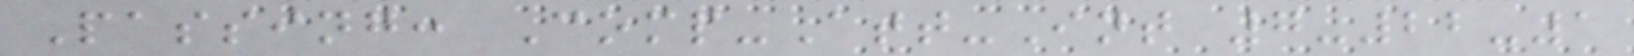Passing: Comp-Att-Int 7-22-1
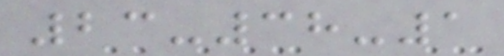23-38-1
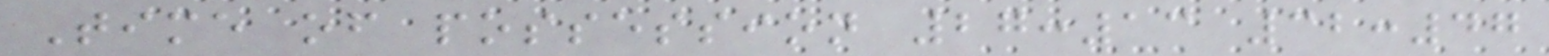Time of possession 27:13 32:47
